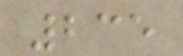235
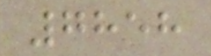7858
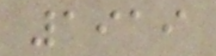1919
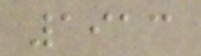1913
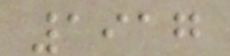1917
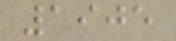1905
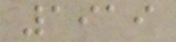1919
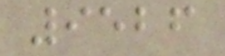9526
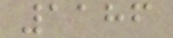1186
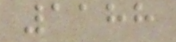1188
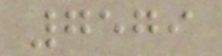7579
